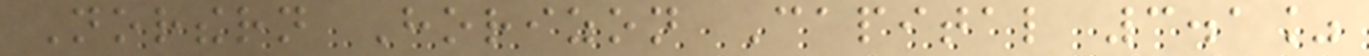Northern Horizon Capital 3.1%
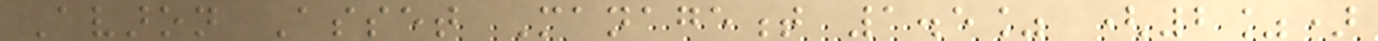Avaron Asset Management 1.5% (2%)
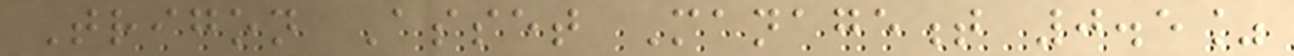Trigon Asset Management 0.5%
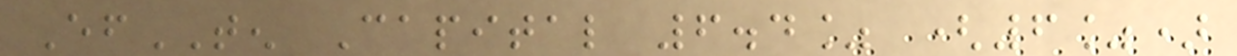EfTEN Capital 6.4% (6%)
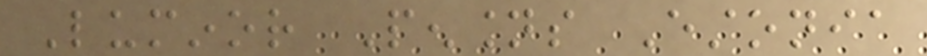Luminor Pensions Estonia
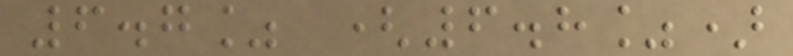6.7% (6.8%)
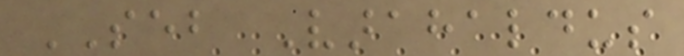SEB Varahaldus
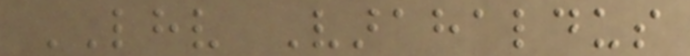LHV Varahaldus
